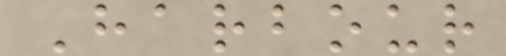Harbour
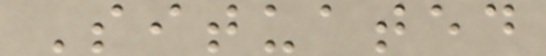Situated
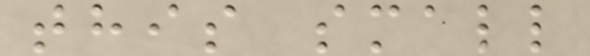this small
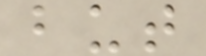but
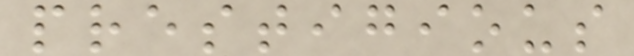prestigious
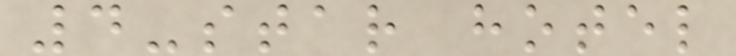4-star hotel
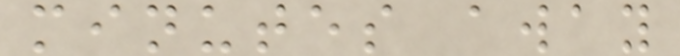minutes away
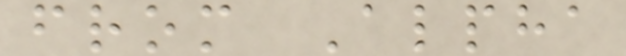from Alpha
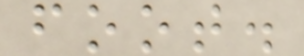foot.
